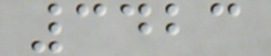3423
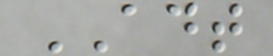ADT
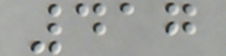417
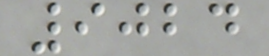9024
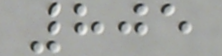805
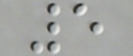5
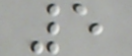5
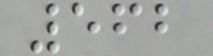562
